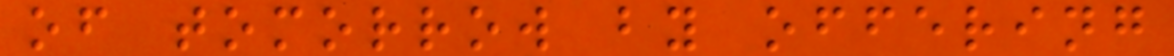of tomorrow by offering
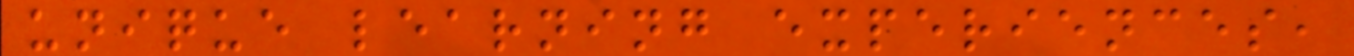unique learning experiences,
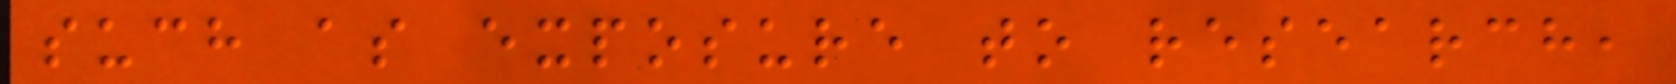such as exposure to research,
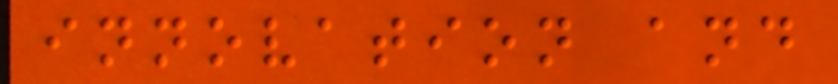innovation and
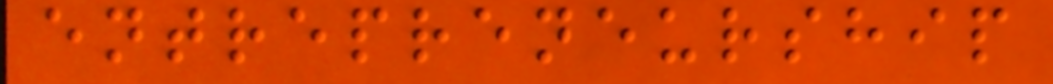entrepreneurship
